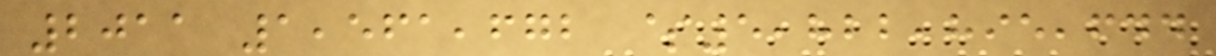2011 1,561,672 $5,822,895,644
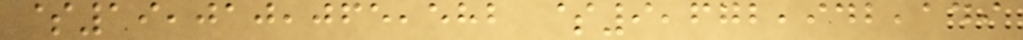$19,010,065,582 $9,672,942,149
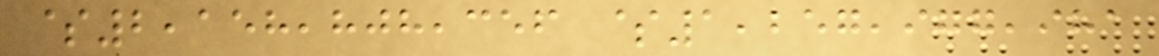$2,158,808,356 $1,257,977,981
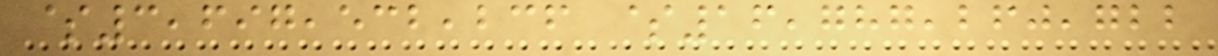$3,697,532,236 $16,787,260,722
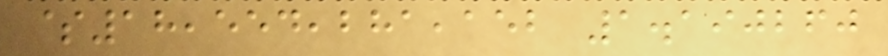$18,554,281,152 1.190260
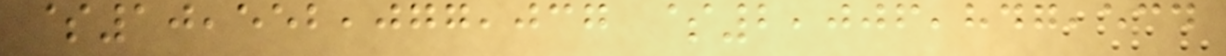$10,552,077,037 $2,006,847,534
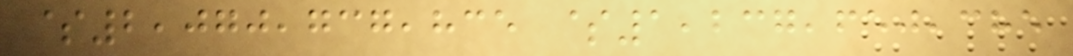$2,070,737,835 $1,237,650,385
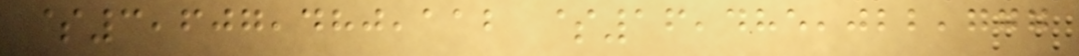$3,607,480,112 $16,485,022,777
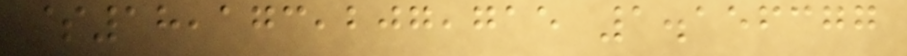$18,173,207,715 1.156377
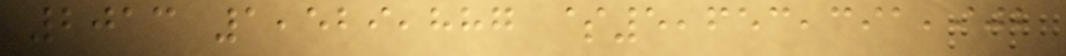2013 1,529,887 $5,653,391,902
